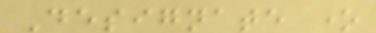Designate one
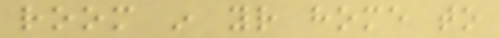room in your home to
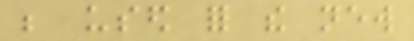be used for the new
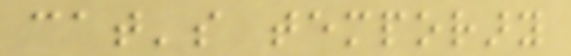cat's temporary
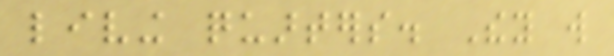living quarters. They will
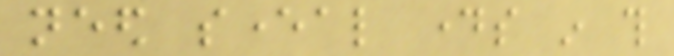need several days in this
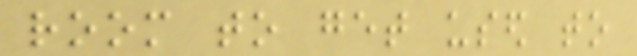room to get used to
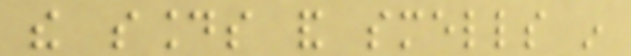the sounds and smells in
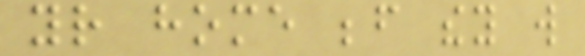your home before they will
